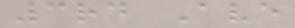3rd Ave
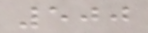500
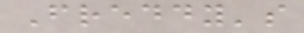Freddy's
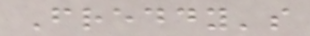Freddy's
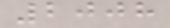2008
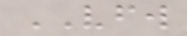VFW
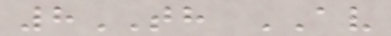8TH AV
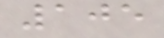105
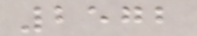2572
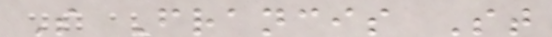S Francis St
